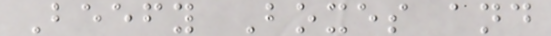Beefy Boxes and
